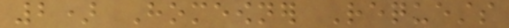2) Homeowner Requests
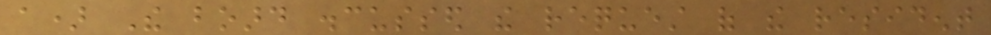a) The board discussed the request of the resident
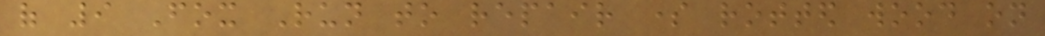of 9 Fox Run to repair some rotted wood on
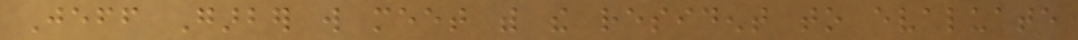Jeff Garber will meet with the resident to evaluate
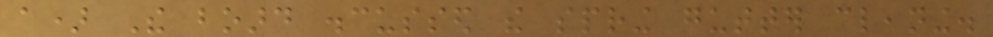a) The board discussed the spring gutter cleaning.
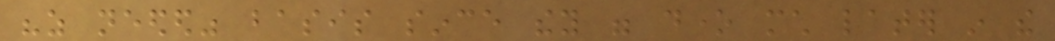"as needed" basis since they were done much later in the
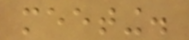meeting.
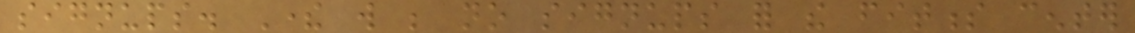signups. There will be no signups for the fitness center
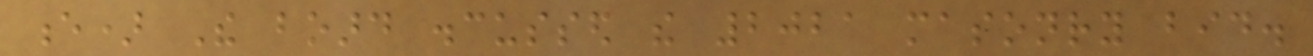e) The board discussed the 2021 masonry bid.
